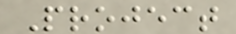Project
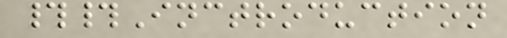##Inctroduction
